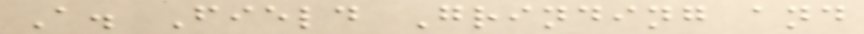A. Field Grinding and
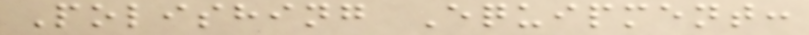Polishing Equipment:
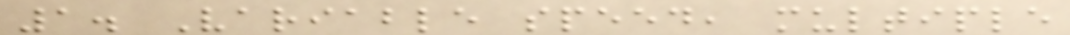1. Variable speed, multiple
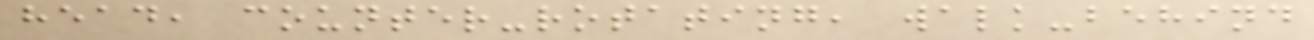head, counter-rotating, walk-behind
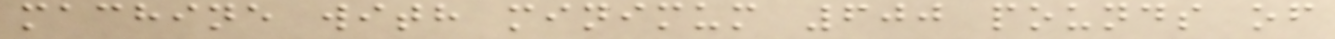machine with minimum 600 pounds of
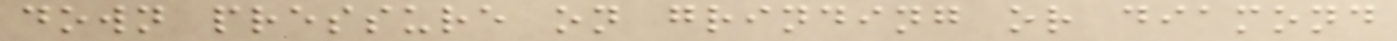down pressure on grinding or diamond
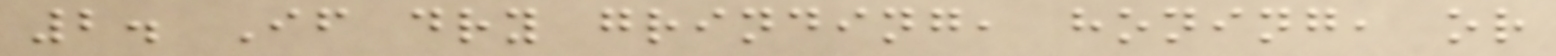2. If dry grinding, honing, or
